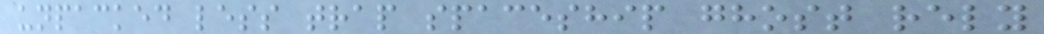unpacked less trap spaceship ghost rely
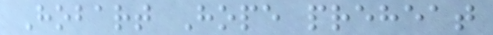Hobart Hope preheat
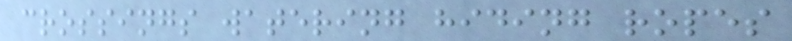crossings watering hiding ropes
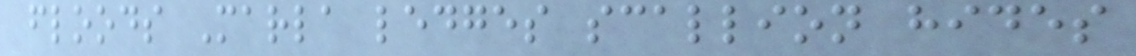floods Marla ledges scallion hides
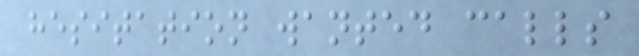hesitation wanted calls
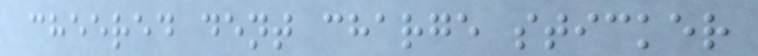cheered dent charge sticker
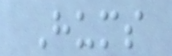Hums
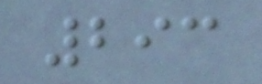293
